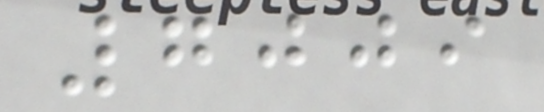7009
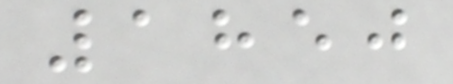1850
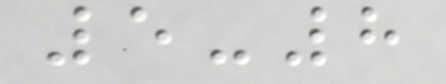5-8
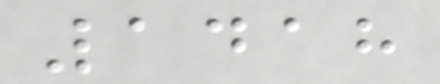1418
